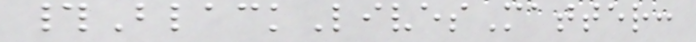#BlackLivesMatter:
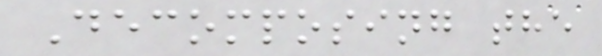Decomposing the
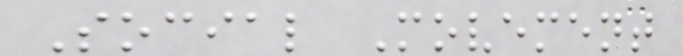Social Movement
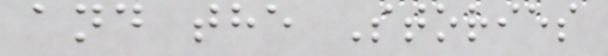and the Stories
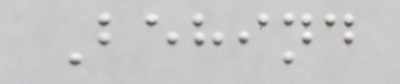Behind
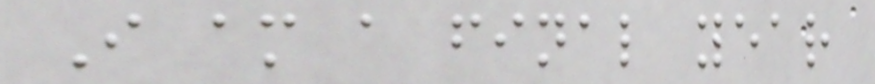I am a final year
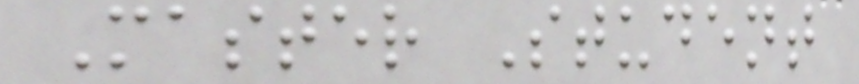Master Student
